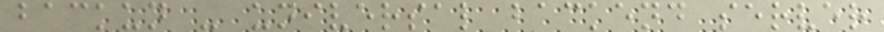backun - universal backend server
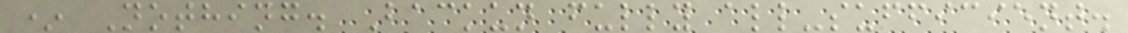* Nothing. Backun fully all-sufficient.
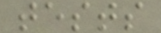tests
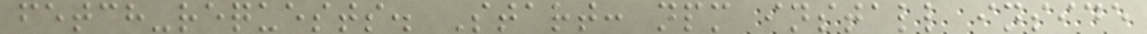fetch-requests. Start: npm install inside
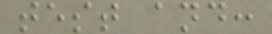test and:
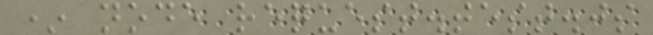* node request.test.js
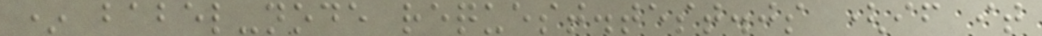* babel-node request.test.js (if it
